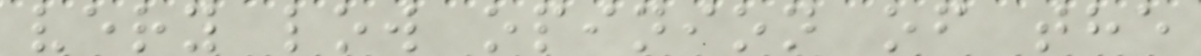very low opinion of the
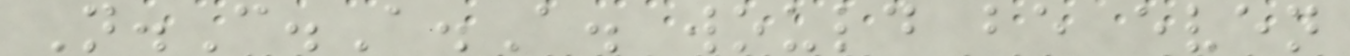N.C.A.A. would be even
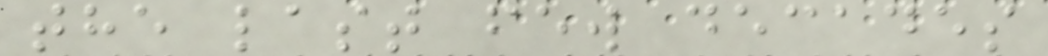the last few decades
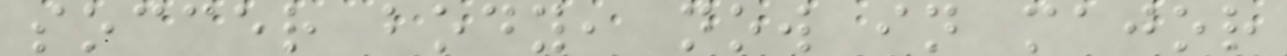soccer body, now in major
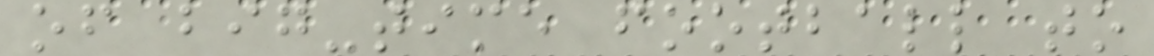of big-time football to
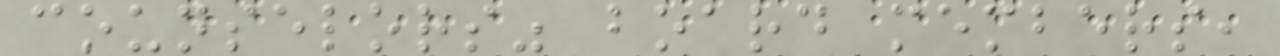counselors" board members,
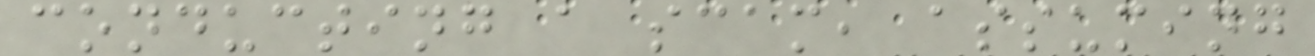conducting a scam, assuming
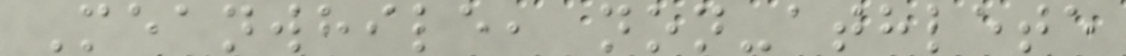Meanwhile, non-athlete
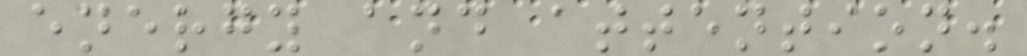energy and attention.
